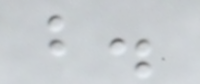b.
